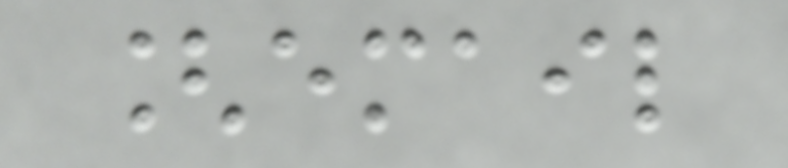[email
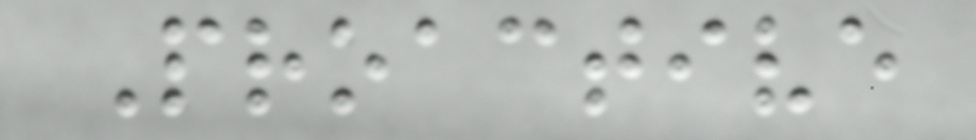Proactive
